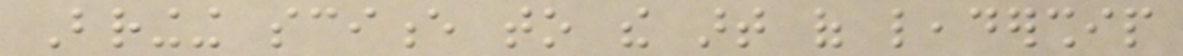Bringing science to the art of leadership
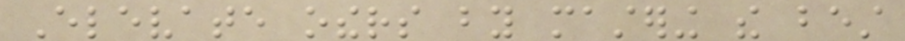Elevate others by mastering the best
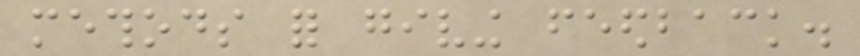methods for giving feedback.
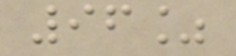96%
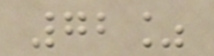72%
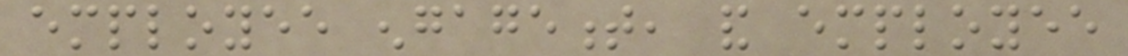employee engagement, and employee
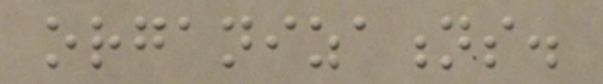organizations.
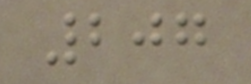207
